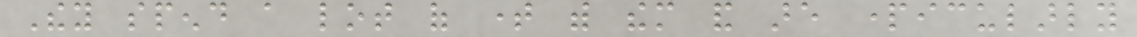They spend a lot of time with them and are particularly
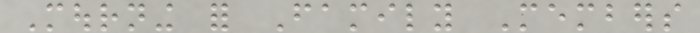Mourning for Family Members
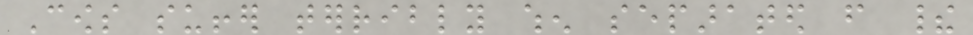Cows suffer terribly when separated from their
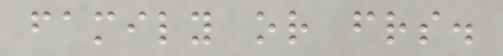family or friends.
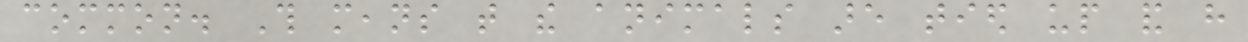common. This means that the animals are tied up and have
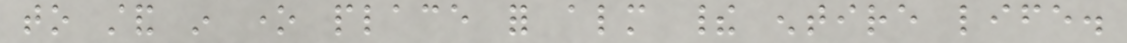to stand in one place for almost their entire life.
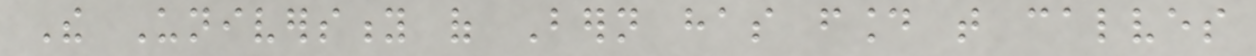The University of Bern has found that calves
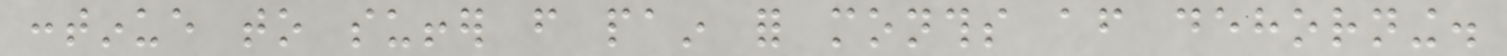continue to suffer from pain for months after dehorning.
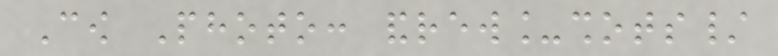Cow Photo: andrew_shots/
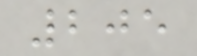205
